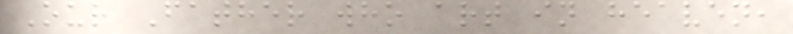Our Father who art in heaven,
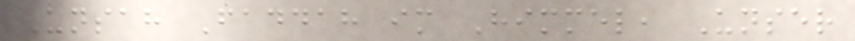Unsah Faddah im Himmel, Unser
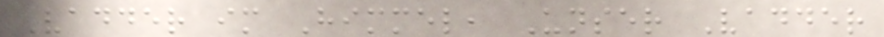Vadder im Himmel, Unser Vadder
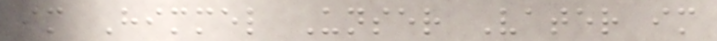im Himmel Unser Vater im
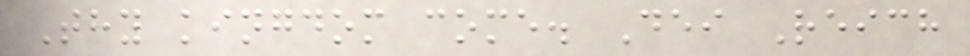Thy kingdom come. Dei Reich
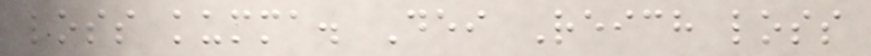loss kumma. Dei Reich loss
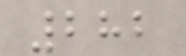282
